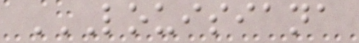LOUISIANA
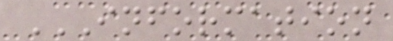INFORMATION
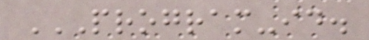PROGRAM-ID.
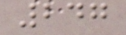247
